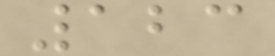123
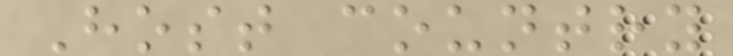Host country
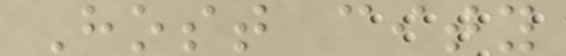Host city
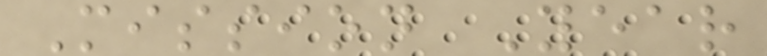Mission Year
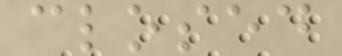closed
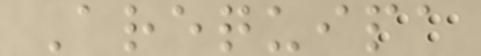Arequipa
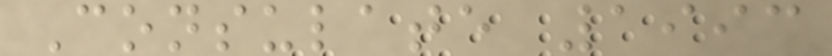Consulate 1993
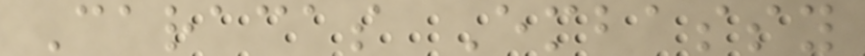Caracas Embassy
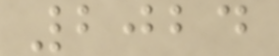2024
